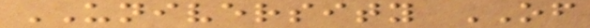UNIVERSITY OF
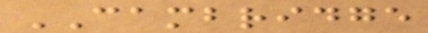CAMBRIDGE
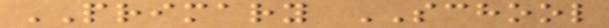PRIMARY SCHOOL
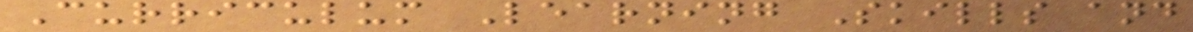Curriculum Learning Skills and
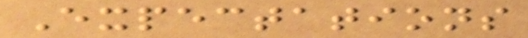Expectations
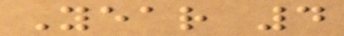Year 4
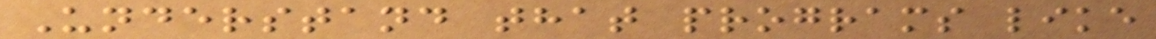Understand that programs like
